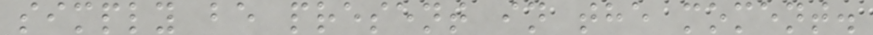simply be present in the moment.
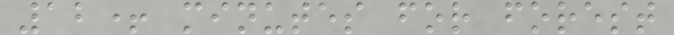12+ minutes for forest
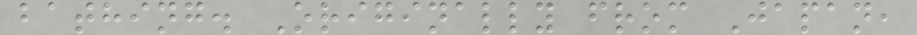bathing. Originally from Japan,
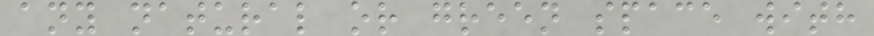any natural or green space with
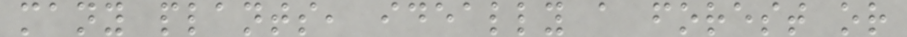many plants, ideally a forest or
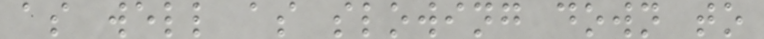as well as slowing down to
